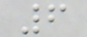6
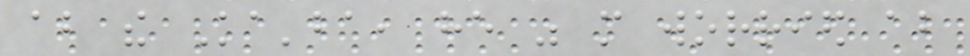about the Ka'ba, he was more worried about
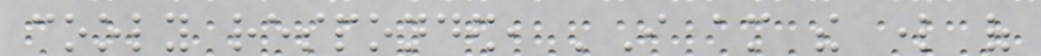cooly responded, 'I am the lord of
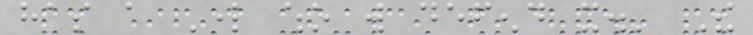has a Lord who will defend it.' The
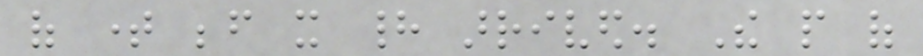of time before it had arrived. The people of
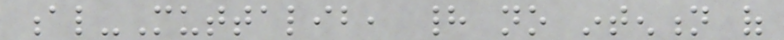al-Muttalib, had no intention of
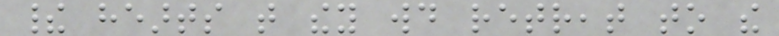their hearts that they would retreat to the
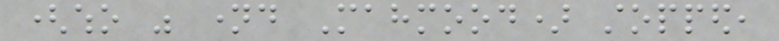(who was named Mahmood) stopped,
